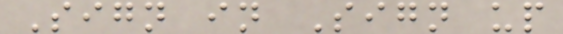Sign in Sign up
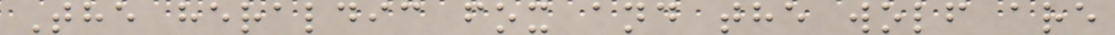The heraldic fox and the wolf are
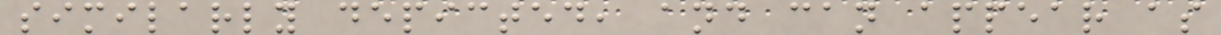similarly depicted, and can appear as
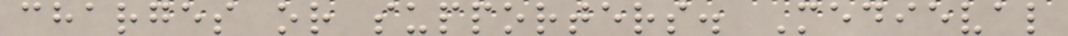charges or supporters. Medieval
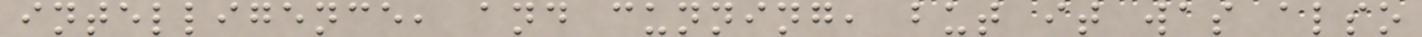intelligence, and cunning, but it was also
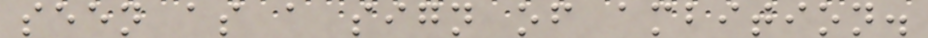seen as a sign of ambition.
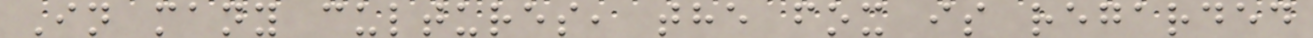In many cultures, the fox is regarded
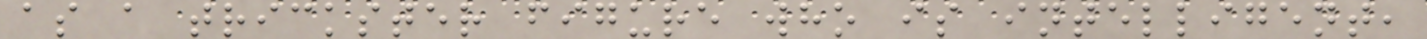as a trickster figure who is intelligent,
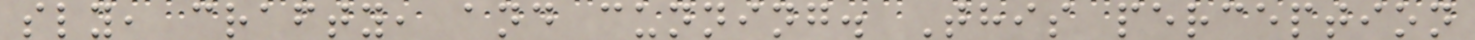sly, crafty, and cunning. This perception
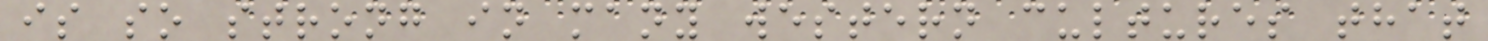is so strong in many western cultures that
